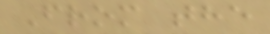From the
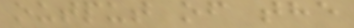output of the
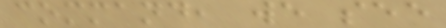command, we see
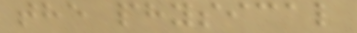the physical
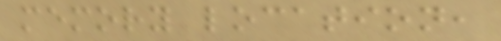memory location,
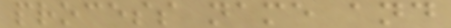process name and
